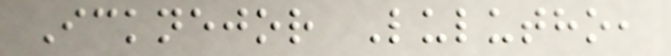Icknejor Lulutho,
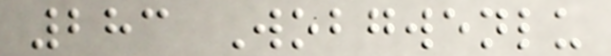283 Wobgwenlu
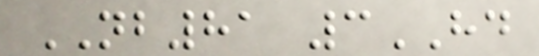NB81 3HD
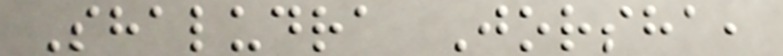Shaludra Jorsha,
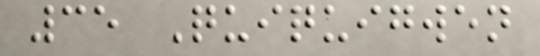35 Quiquigwen
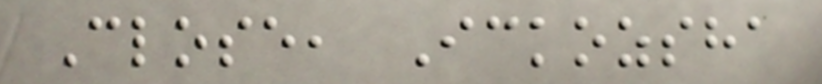Close, Ickozsha
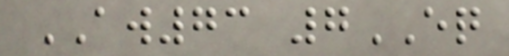AW73 7EQ
